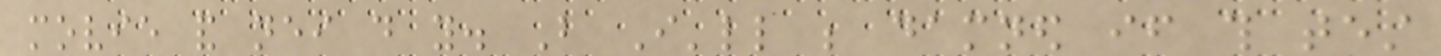movie and neither do you. But I'll be damned if this test
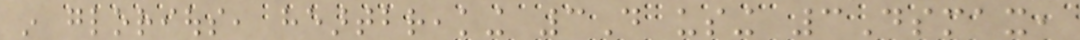in glorious, heartbreaking 3D using 3Dsmax,
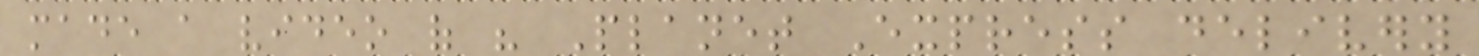made a video of his Planet Express delivery
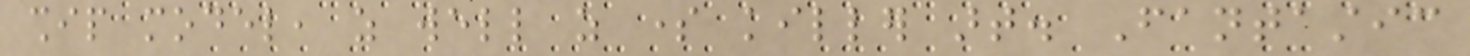ship model, as well as some killer art. Fantastic
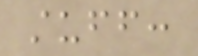stuff:
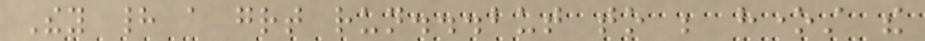They had a great run...but to be honest the
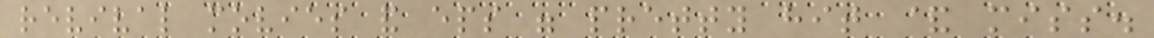revival movies and eps were pretty hit & miss.
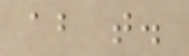about that.
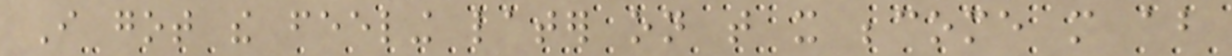I got the feeling later on that it become more about
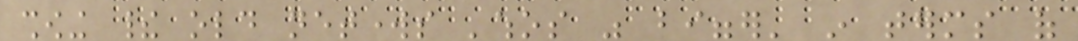showing their old networks 'whos was bigger' in terms of
